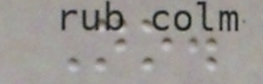No.
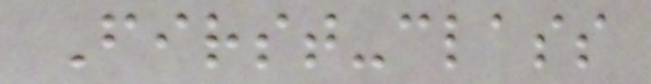First-class
